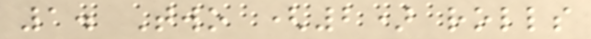1. Two (2) rolls
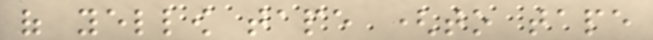of yellow tape (to tape
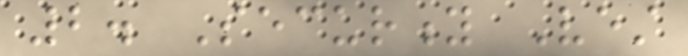2. Security Vest
